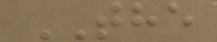THE
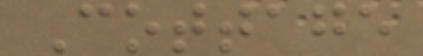Cottage
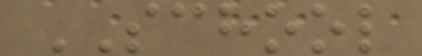SCHOOL
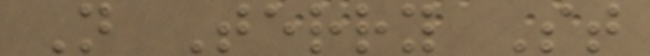N Terry St
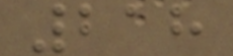218
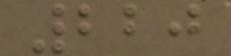220
